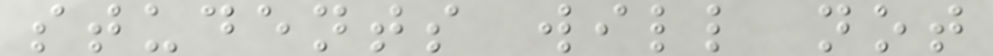students will not
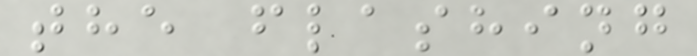the flashing
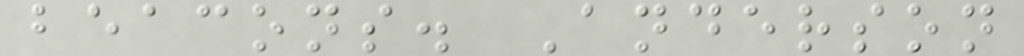beacons. Anderson
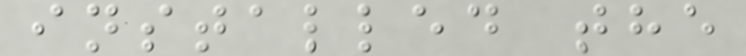installed the
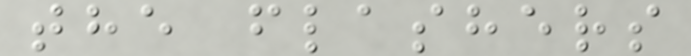the flashers
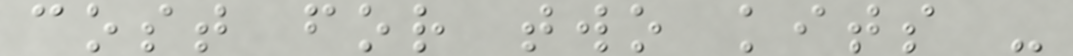cost for two kits -
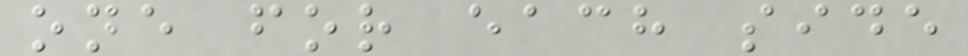one for each side
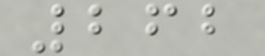262
